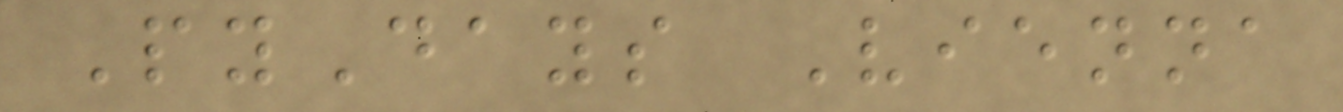PyDays Vienna
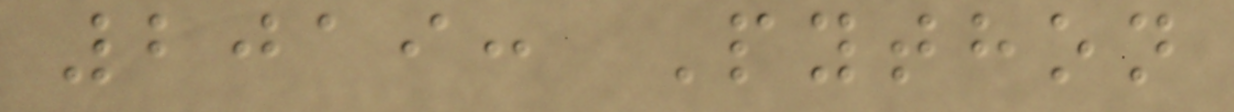2019: Python
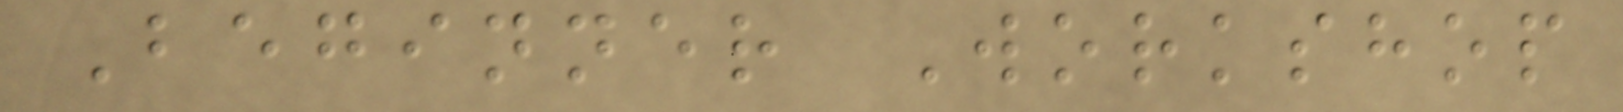Beginner Workshop
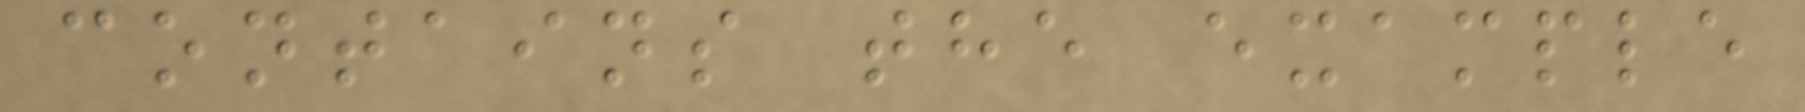contains the example
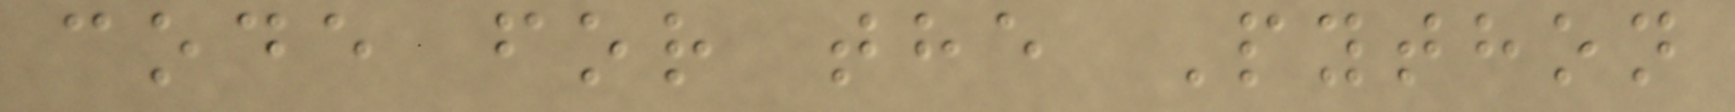code for the Python
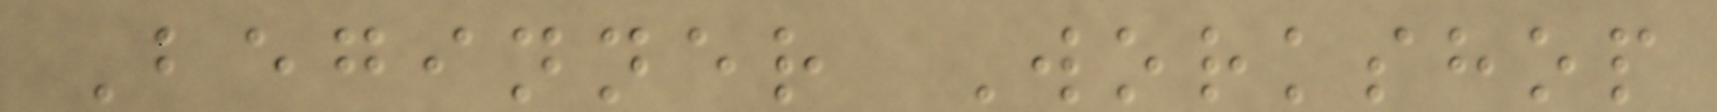Beginner Workshop
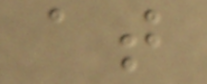at
